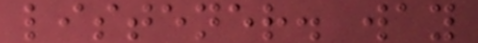listener. way
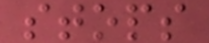stops
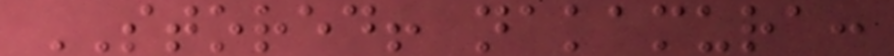STORED! nakamura:
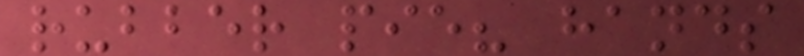rubber pie? hands
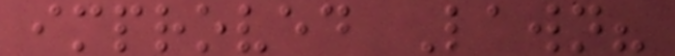improved Lawn?
